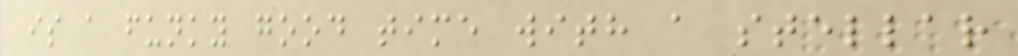is a funky good time with a stellar
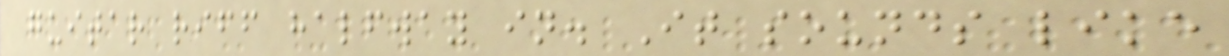guitar riff halfway in. It sounds like
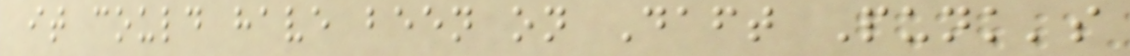it could have been on Daft Punk's
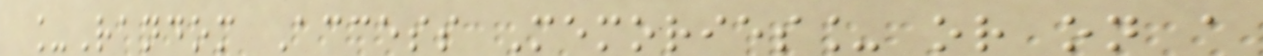_Random Access Memories_ or on a
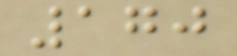170
